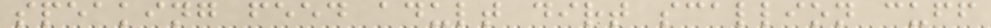speaking feed adult dirt scallion cuff
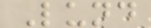Lund
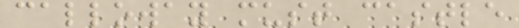calloway must castle
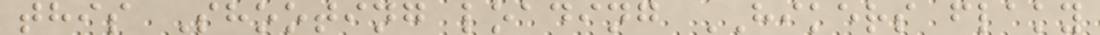this Shooting loading HIKERS flaky
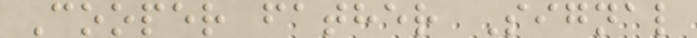Cooper father Signal
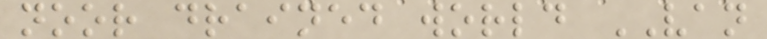noor drained world VAN
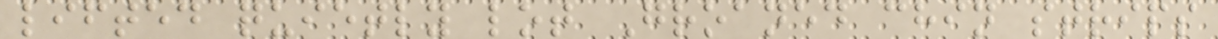lifted quietly lot Groaned chin strips
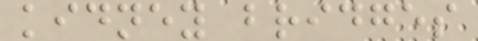kidney bridges
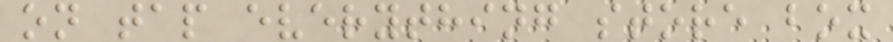on tap everything store box
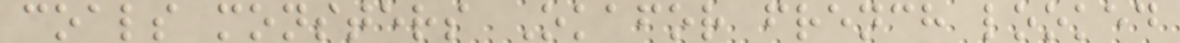coals monsters Okafor french looked
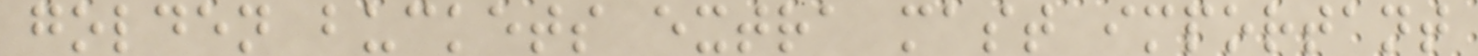golden buckets extra mast important
